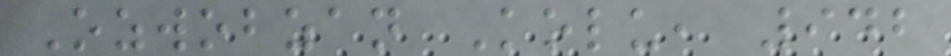Ozwobzan Kolu, 942
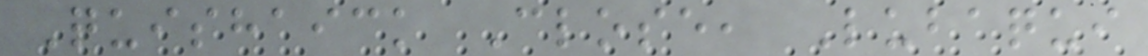Quishaick Close, Lubaqui
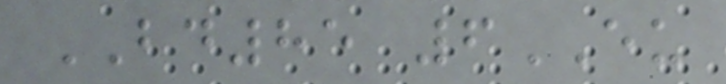BD85 6EU
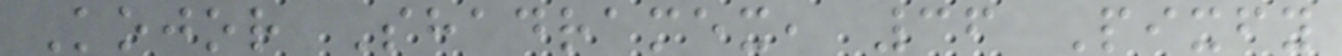Kojor Shadramex, 36 Pixfy
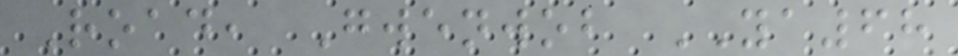Road, Gwenwob YA68
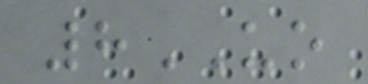8UO
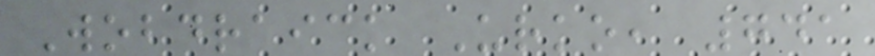Wobdraick Urko, 741
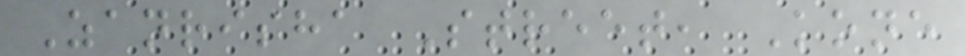Zanrisha Street, Kone
